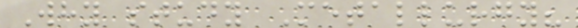Why study Metallurgy?
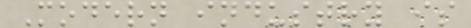Modern industry is
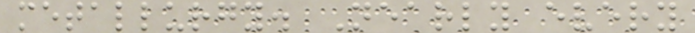metallurgy. Nearly every
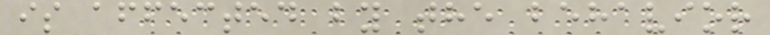is affected by the behavior
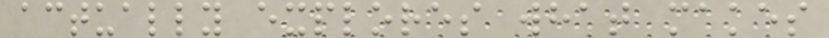actually explores what makes
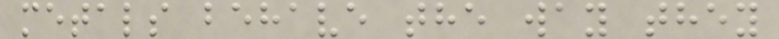metals behave the way they
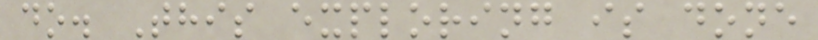do. This exploring is done
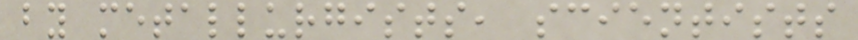by metallurgists, scientists
